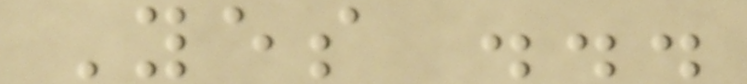Yes ...
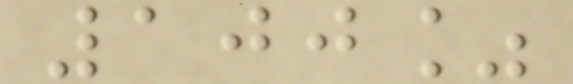100%
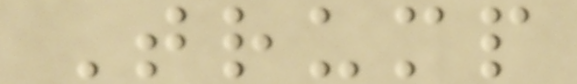Trump
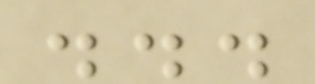...
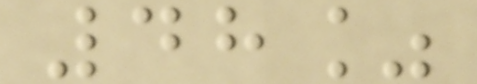48%
